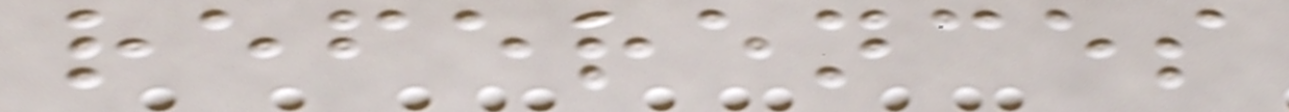references
